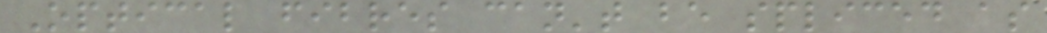Optical fibres can't be spliced as
